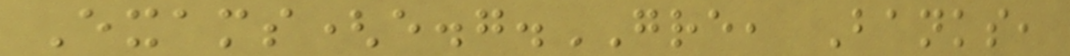Exams(e.g.GRE, Banks,
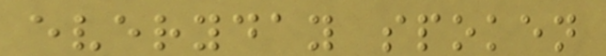everyday spoken
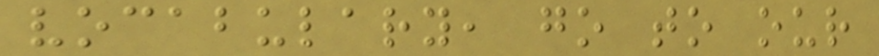vocabulary, go to our
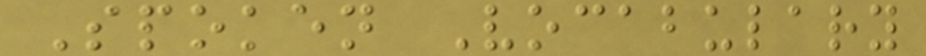Spoken Vocabulary
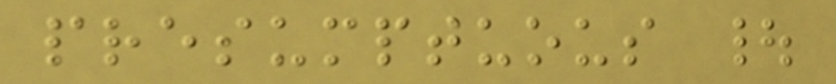presumptuous |
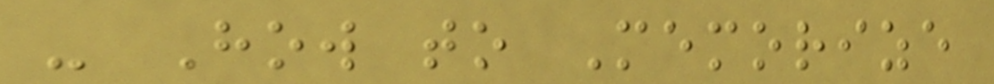- How to Memorize
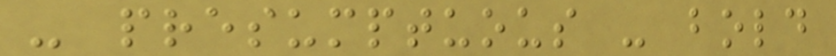- presumptuous - bold
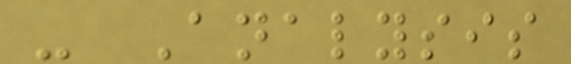- Analysis
